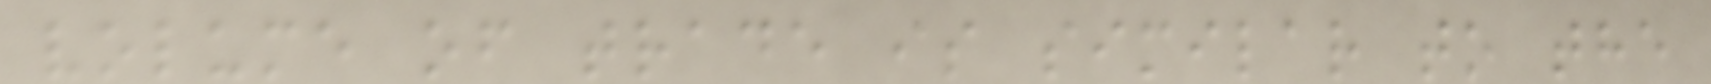volume of trade is similar to the
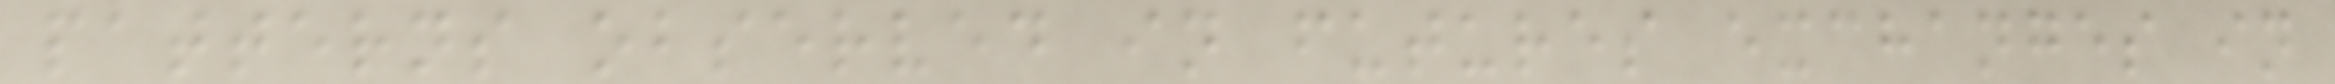patterns observed in futures exchanges in
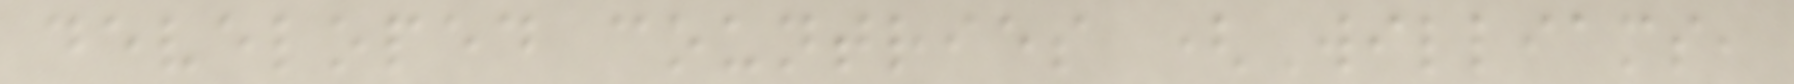developed countries (Williams,
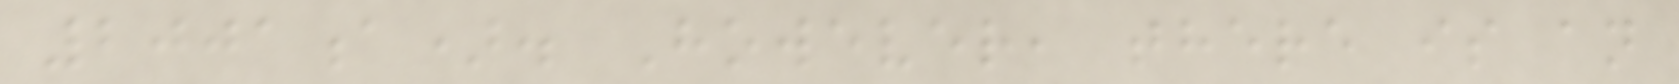2001a). However, there is an
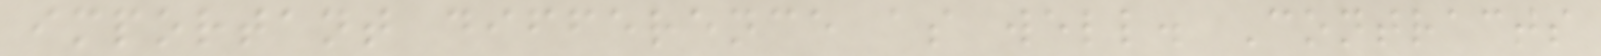important difference as well. Contracts
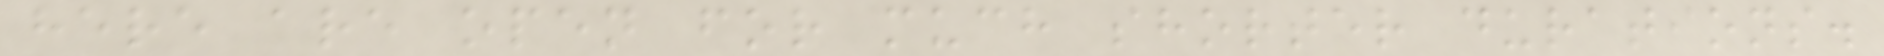here are open for much shorter durations.
